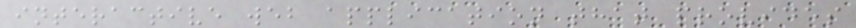interactive web application that provides
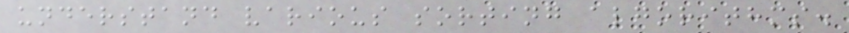understand various sorting algorithms.
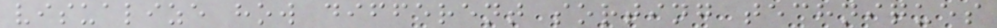visualize how different sorting techniques
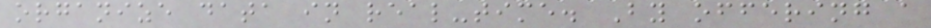organize data in real-time. By offering a
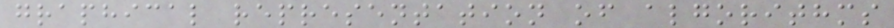graphical representation of algorithms
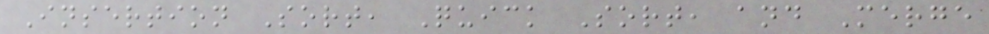Insertion Sort, Quick Sort, and Merge
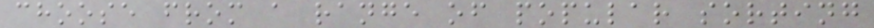choose from a range of popular sorting
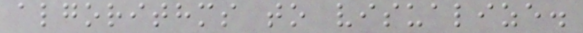algorithms to visualize.
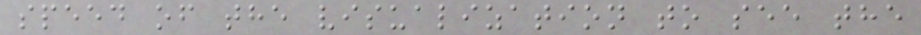speed of the visualization to see the
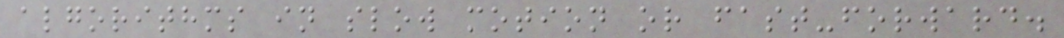algorithms in slow motion or fast-forward.
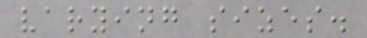varying sizes.
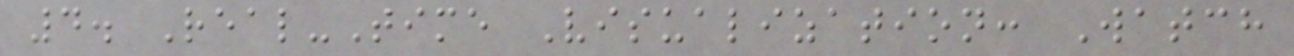4. Real-Time Visualization: Watch
